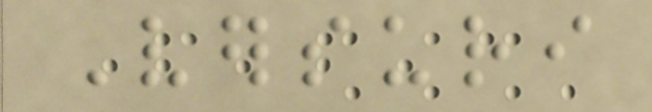Versuri
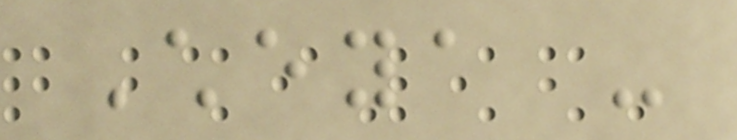Cheya -
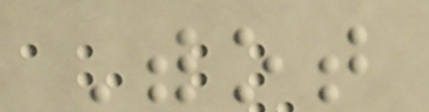Withot
